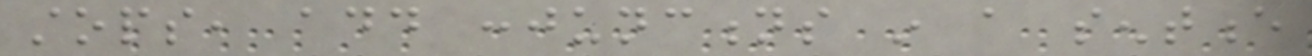stops, add conjunctions in a sentence
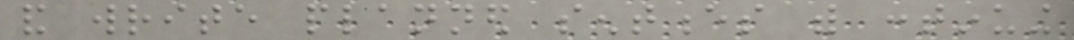and write planned sentences with continuing
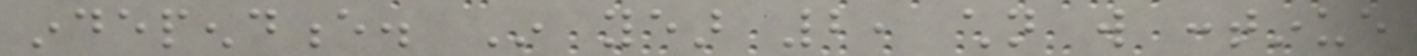independence. In year 2, children will continue
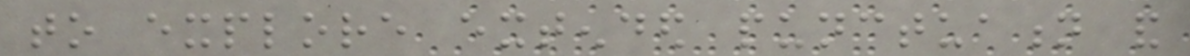to explore extended punctuation and
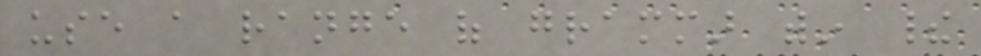use a range of grammar within their
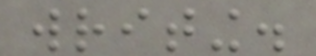writing.
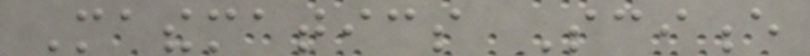Mathematics Science
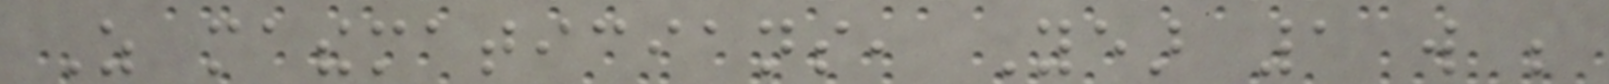As mathematicians, Year 1 will be
